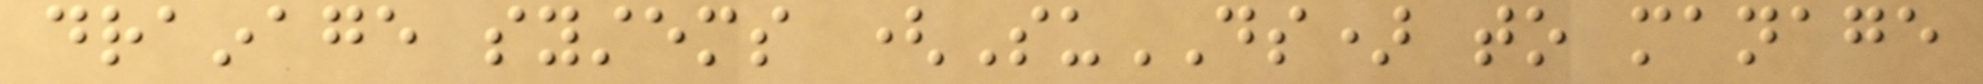drainage systems (SuDS) to manage
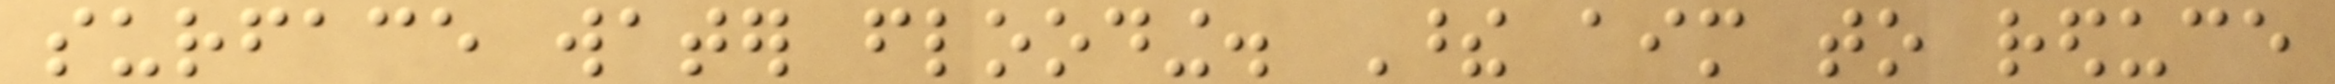surface water flooding. These aim to reduce
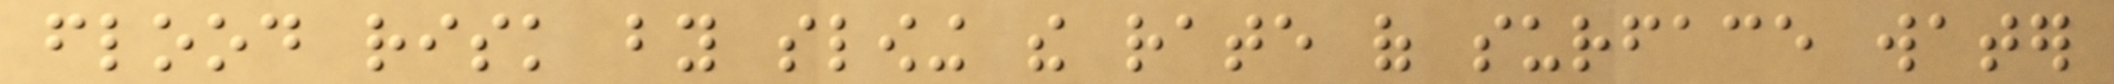flood risk by slowing the rate of surface water
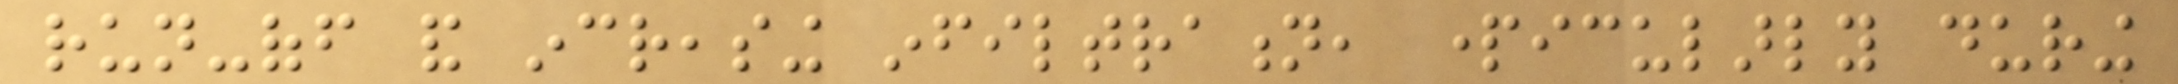run-off and increasing infiltration, particularly during
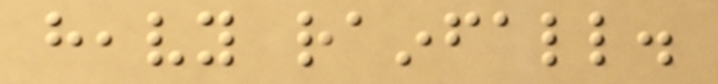heavy rainfall.
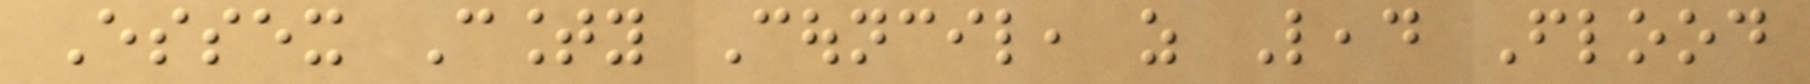Essex County Council, as Lead Flood
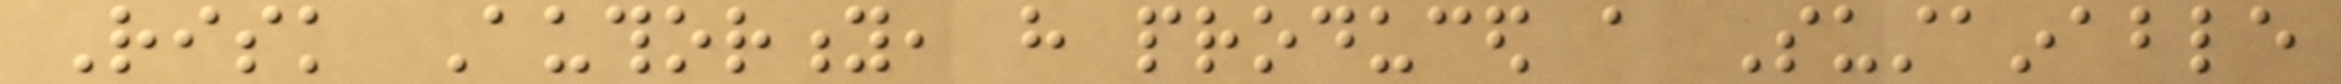Risk Authority, have produced a Sustainable
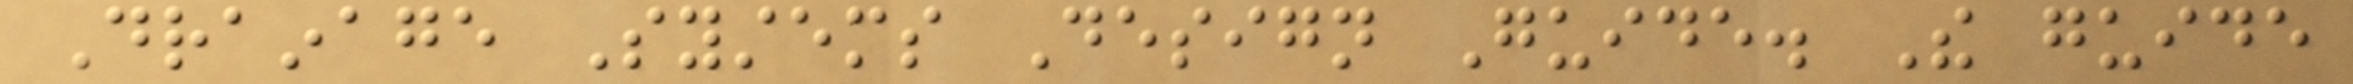Drainage Systems Design Guide. The guide
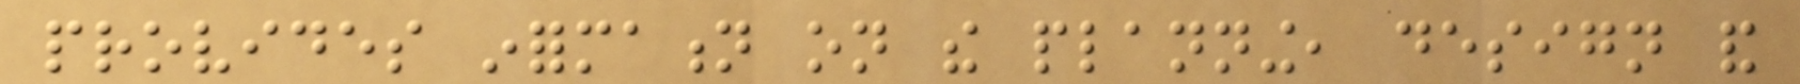provides information on the planning, design and
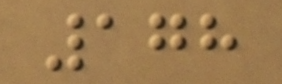178
